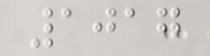1017
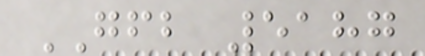GFB 5187
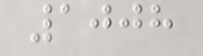1008
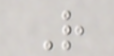R
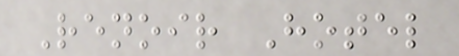Renoir Hotel
